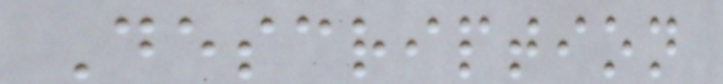Description
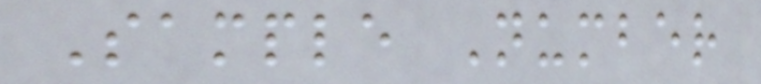Sample Number
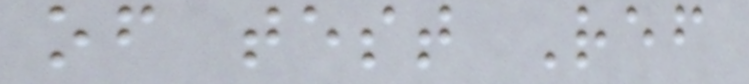of test Ref
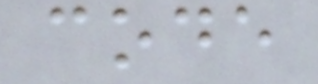code
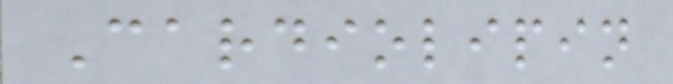Cardiolipin
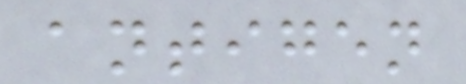antigen
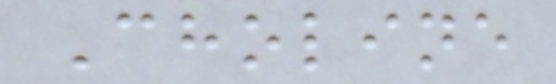Choline
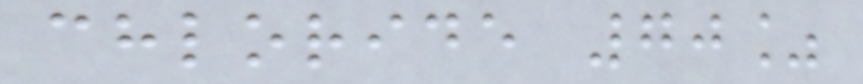chloride 70%
